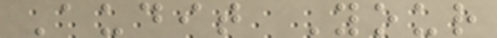Audit Your
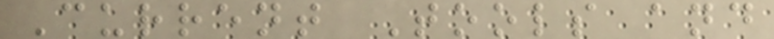Current Tools and
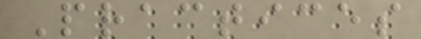Practices
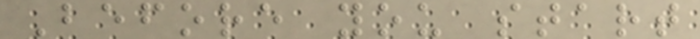Before you start
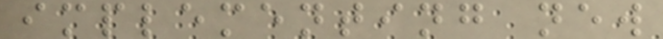implementing new
